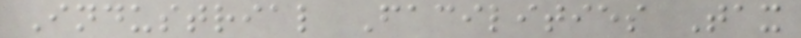Industrial Facilities Tax
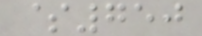$750
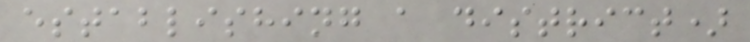establishing a district)
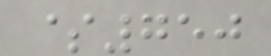$750
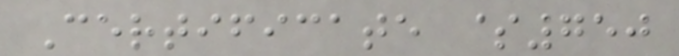Certificate $750
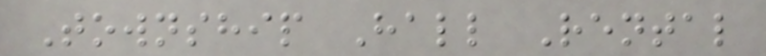Township Hall Rental
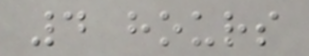4 hours
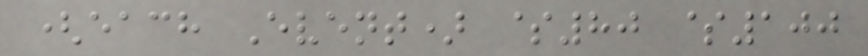(each Event) $80 $100
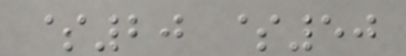$20 $50
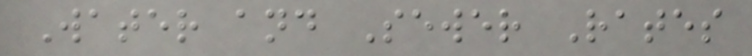Water and Sewer Rates
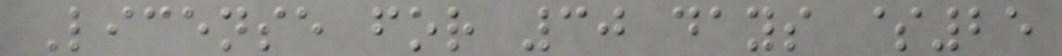License for 30 days $25
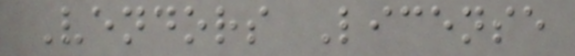Vendors License
